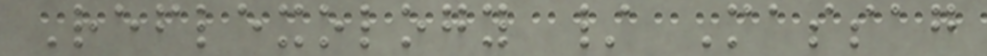Reflexology / Massag
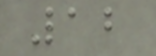12
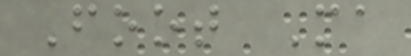Foot Ma
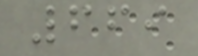669
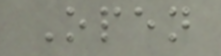Open
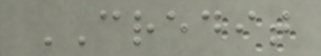CREDIT
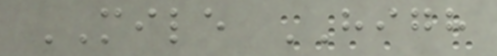MILE HIGH
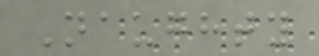Naughty
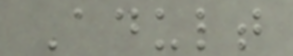Adult
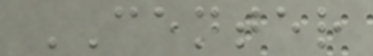CENTER
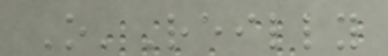O'Reilly
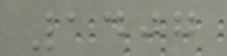1407
